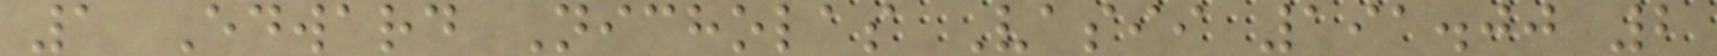1 Edward Nicholas Vasii 191.00 2
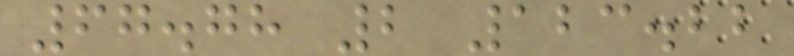67.78 2 123.22
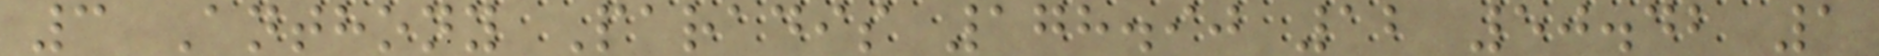3 Anthony Paradis 178.90 12 50.42 1
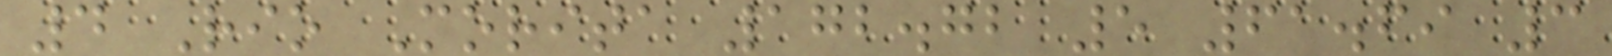4 Rio Morita 172.72 5 61.69 3
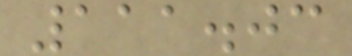111.03
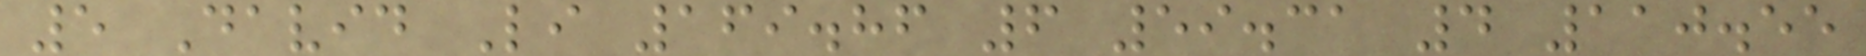5 David Li 169.86 6 59.31 4 110.55
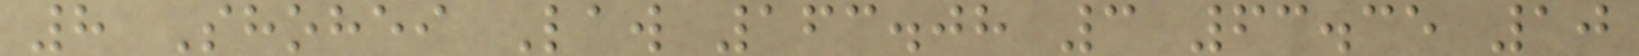8 Shohei Law 163.08 3 63.35 10
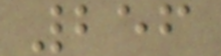256
